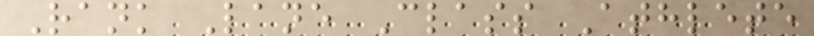Rank Lane Class Athlete
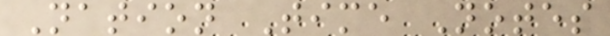Nation Time Notes
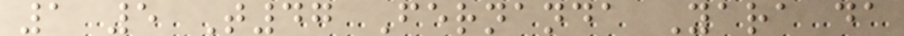1 5 T47 Fernanda Yara da
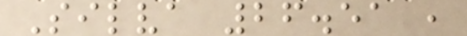Silva 26.51 ,
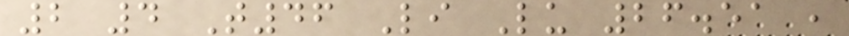2 4 T46 Li Lu 26.51 ,
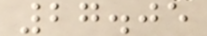27.05
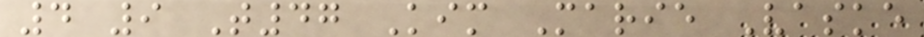4 9 T47 Kim Marie Vaske
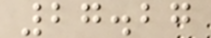27.27
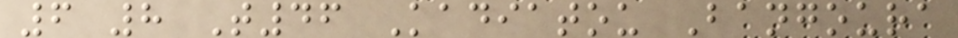6 8 T46 Kadiatou Bangoura
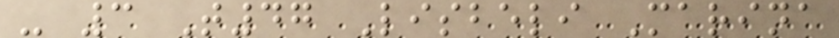- 3 T47 Lisbeli Marina
